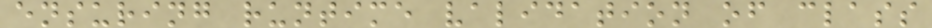ensuring runtime validation of class
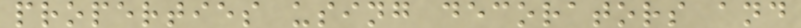properties using decorators and
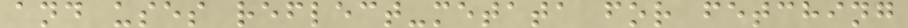and uses reflect-metata for fetching
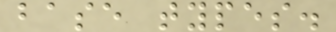base types.
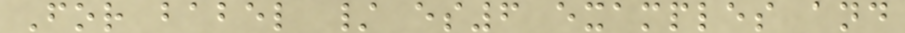For babel / es6 examples and
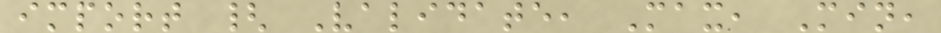import { Validate, Max, Min,
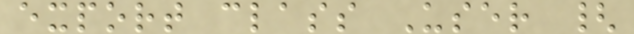export class User {
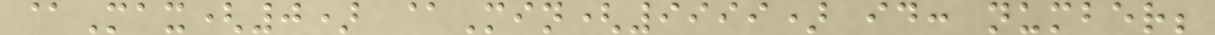@Max(0) @Min(9999) id: number;
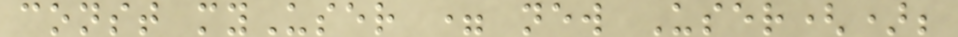const myUser = new User();
